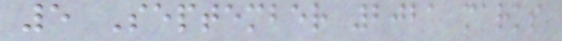5 September 2021 marks
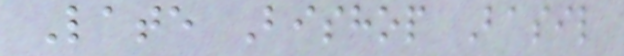Late Bishop Basil
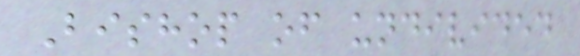Bishop of undivided
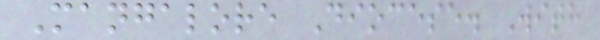Mangalore Diocese. With
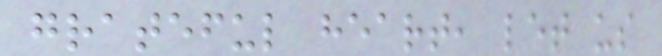grateful heart, let us
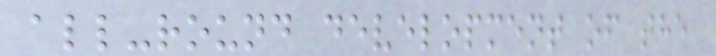all-round development of the
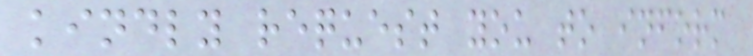kindly request you to inform
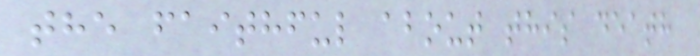the faithful about this death
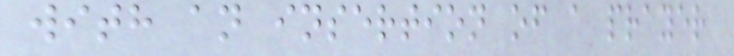with an insertion of a prayer
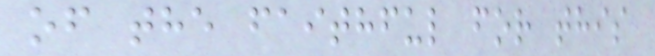of the faithful for this
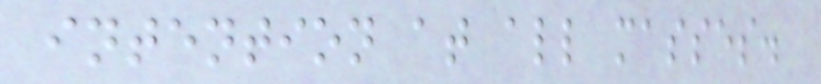intention at all masses.
